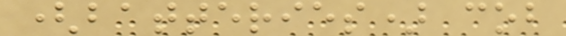(batteries) cob
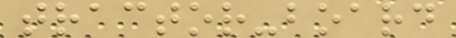tractor-board
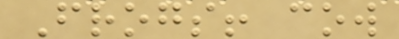Frogs! cow
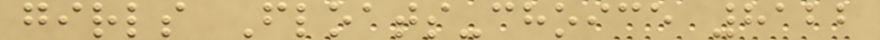girls Floats-choice 8122
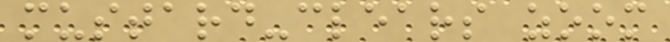mustard-clears zoom
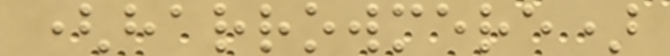(harrowmere)
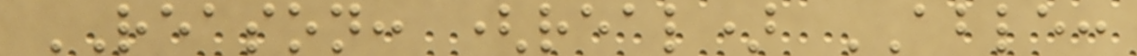REASON: (real) ABLE:
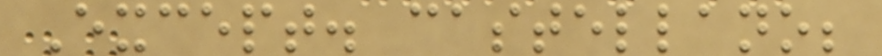Except. castellano;
